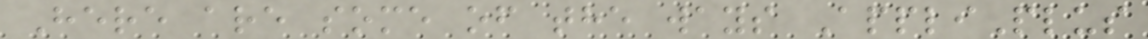Here are some of the ways AppliPlus
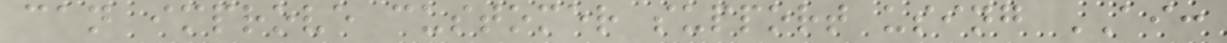can improve customer support using AI:
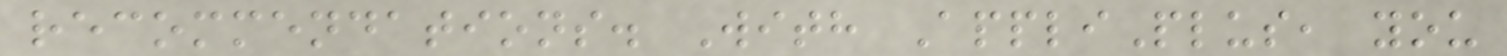recommendations. With AppliPlus, you
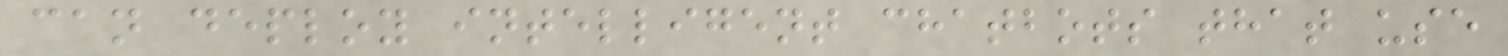can deploy intelligent chatbots that use
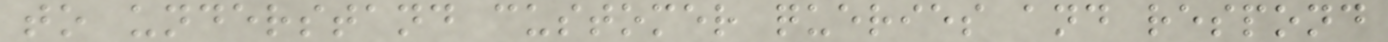to understand customer queries and respond
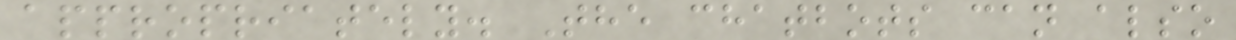appropriately. The chatbots can also
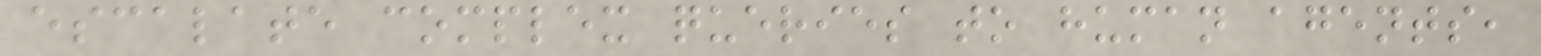escalate complex queries to human agents,
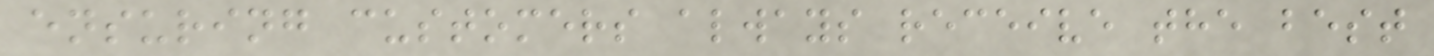ensuring customers always receive the best
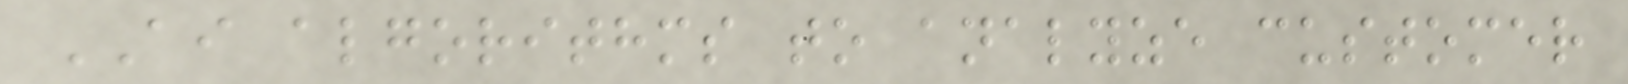AI algorithms to analyze customer
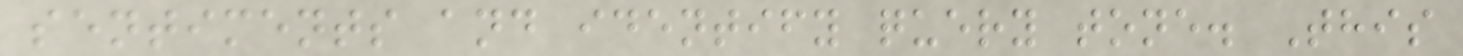sentiments and identify query tone. This
